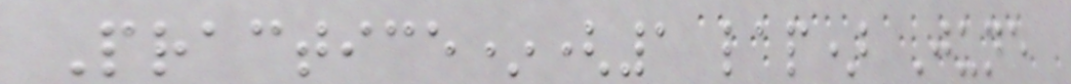Practice*(1 lap) June
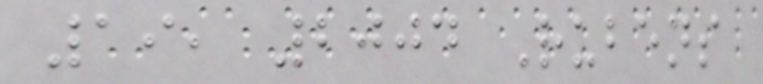19, 2004 Rubens
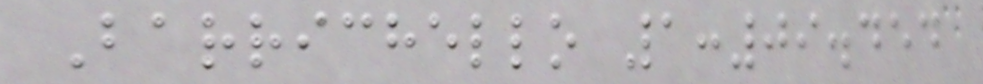Barrichello 1:09.454
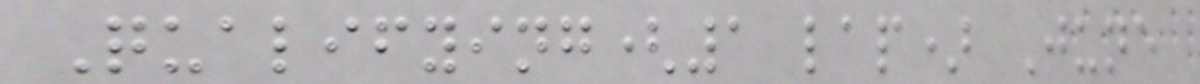Qualifying(1 lap) June
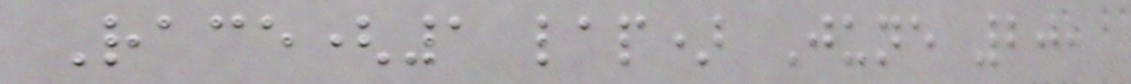Race(1 lap) June 20,
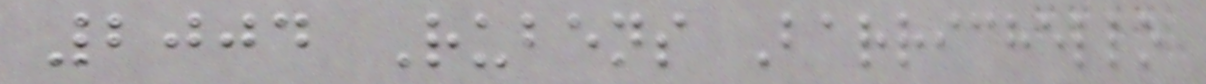2004 Rubens Barrichello
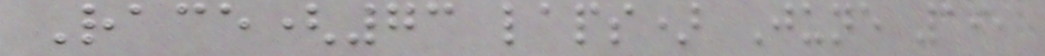Race(73 laps) June 19,
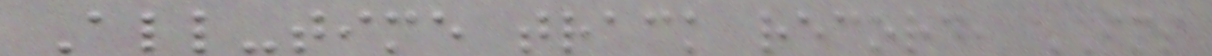All-time track record, IMS
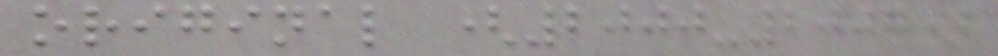original (2000-2007)
